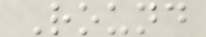Round
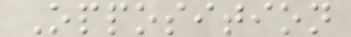Opposition
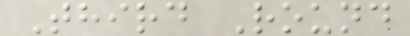Third Round
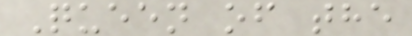Queen of the
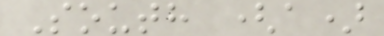South (a)
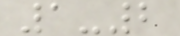1-2
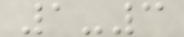1-3
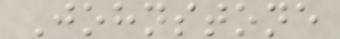Johnstone
